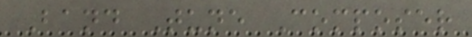Band Tune Composer
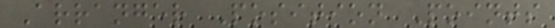Arranger Position Points
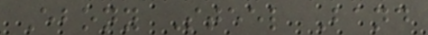Ebony Steel Band
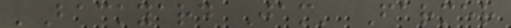'Backyard Jam' Farmer
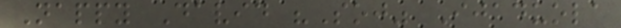Nappy David "Soj" Ijaduola
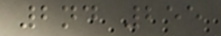2nd 255
